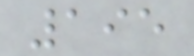195
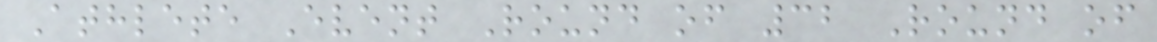Athlete Event Round of 32 Round of
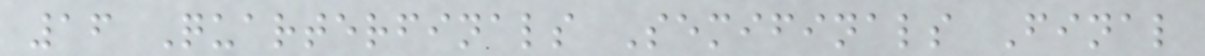16 Quarterfinals Semifinals Final
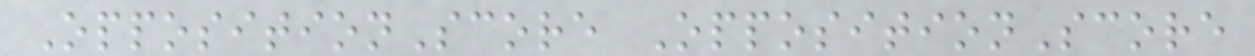OppositionScore OppositionScore
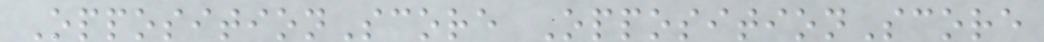OppositionScore OppositionScore
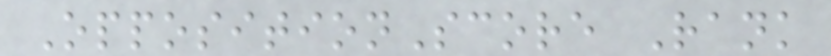OppositionScore Rank
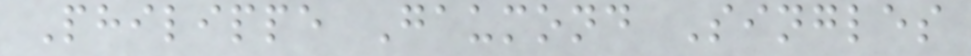Philippe Gaumond Singles
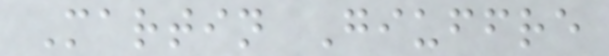Martin Giuffre
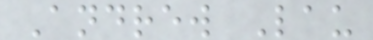Andrew Lau
